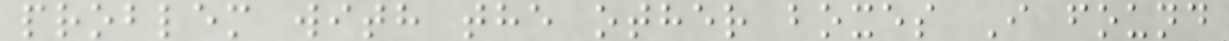problem with the other boxes I found
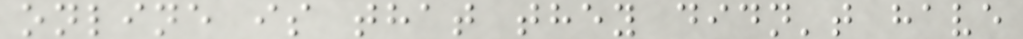online is that they didn't have
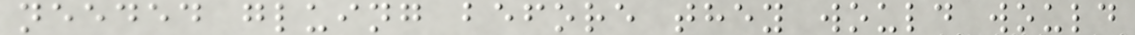needed gluing before they would would
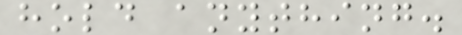hold anything.
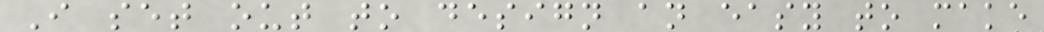I set out to design an easy to make
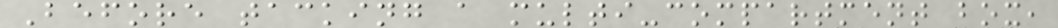Before tacking a multi-compartment box,
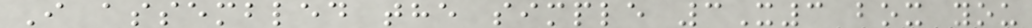I assembled the simple 3X3 box you
